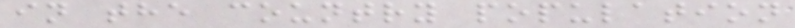in the country population
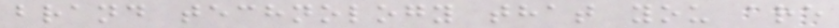brand technology that you are
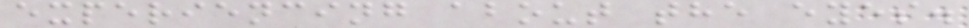experiencing about the eyes.
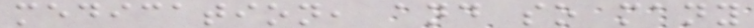medication, and so many
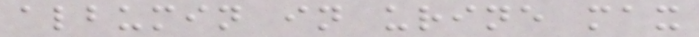albumin in urine max
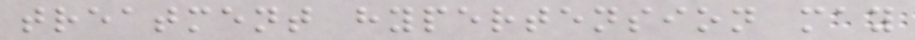treatment hypertension may
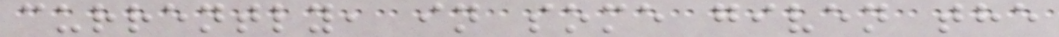currently, in some given the
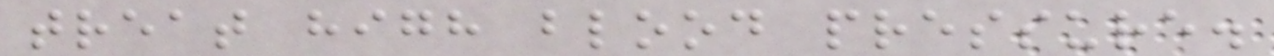treat high blood pressure.
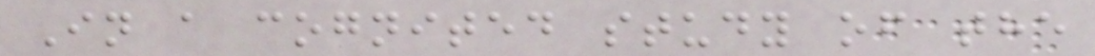In a cognited study of the
